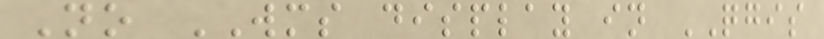No WMS display in QGIS
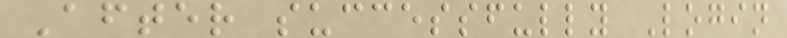After successfully Login
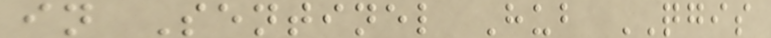in Sentinel Hub QGIS
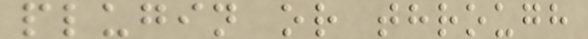plugin or through
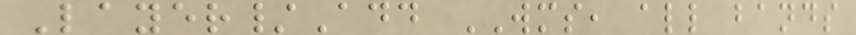Layer/Add WMS, all bands
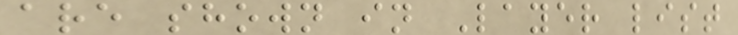are shown in Layer list
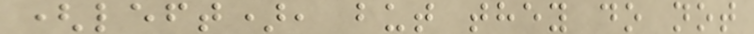(left), but they do not
